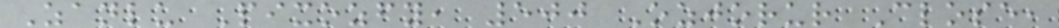Zanlu Pixozfy, 500 Ozjorur Close,
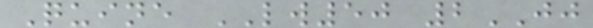Quine LW50 2JJ
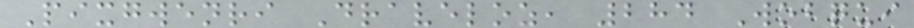Pixgwenri Draveloz, 284 Wobqui
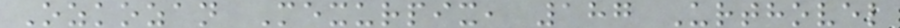Ozkozan Mexurpix, 187 Urthovel
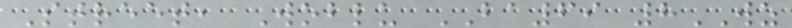Street, Woblu BA69 8WZ
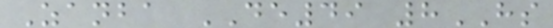Zanba DE49 8HS
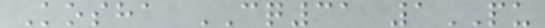Kosha CQ31 1PU
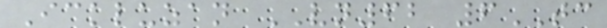Ickluzan VN62 6TC
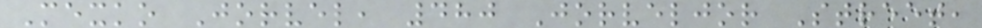Mexko Jorvel, 480 Jorveljor Street,
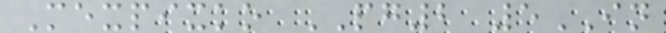Mexpixko PG2 5IN
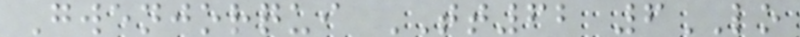Gwenjorqui TT62 6LO
